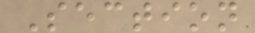Section
